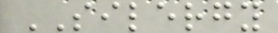SILERGY
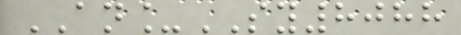AN_SY8088
